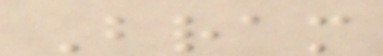Bram
